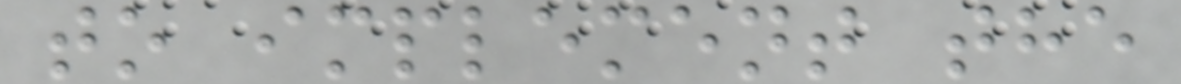to implement the
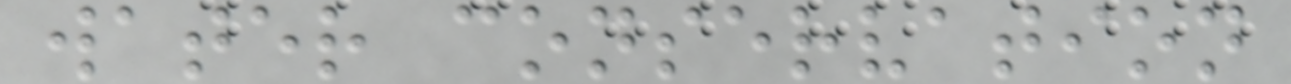water conservation
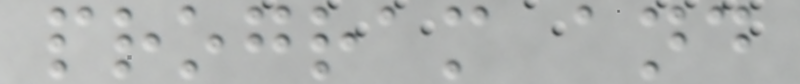program and
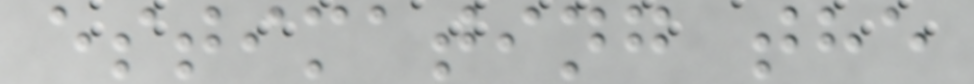estimating the
